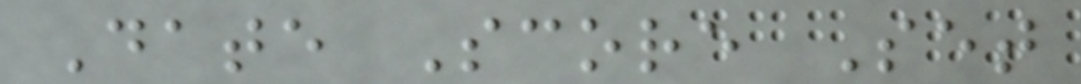Date Score Set
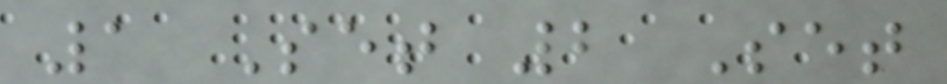1 Set 2 Set
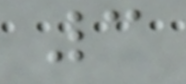3
